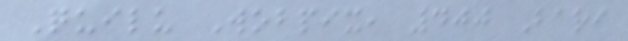Quilu Wobpix, 400 Bari
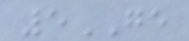5GE
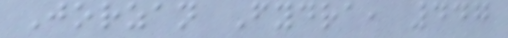Jorzan Fydra, 447
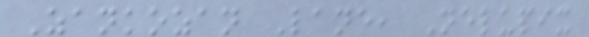Zankozan Lane, Nelupix
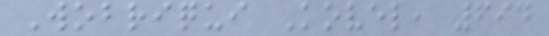Wobriqui Kovel, 694
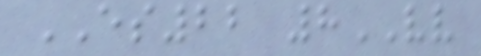ES22 8VV
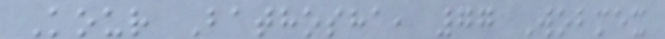Kour Bathosha, 77 Wobmex
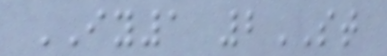IY1 2ST
